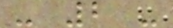- 2 -
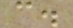c.
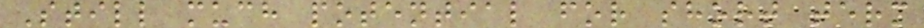Still much potential for short term
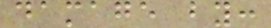damage by:
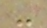-
